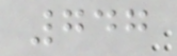747
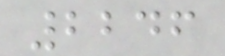2246
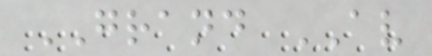GRAND AV
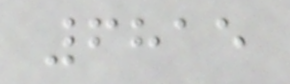6815
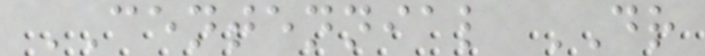CENTENNIAL DR
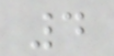4
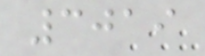3019
